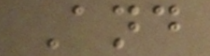And
